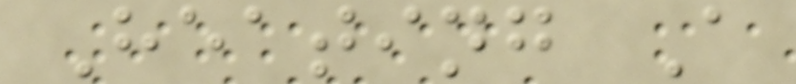Heating A
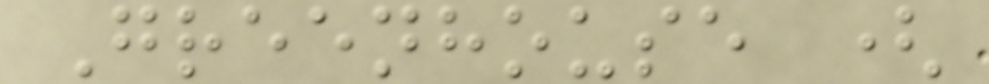Greenhouse (
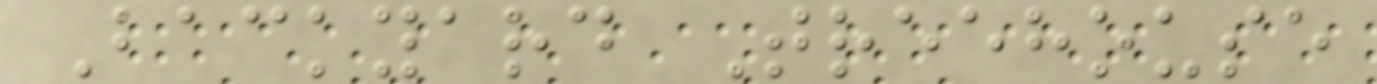Backyard Treehouse
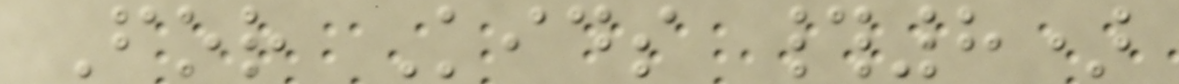For Kids #8)
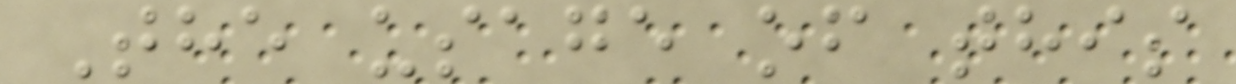The usage of this
